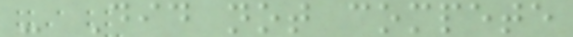- Did not compete
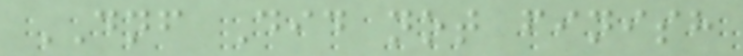DNF Did not finish
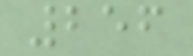256
